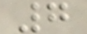7
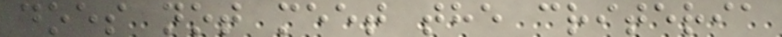does not meet the criteria
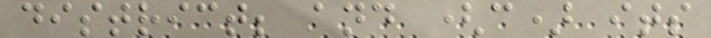district; and (c) its
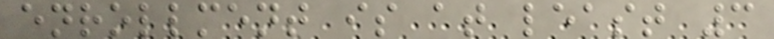enrollment is at least 3
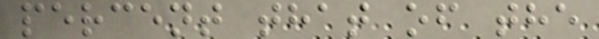percent that of the
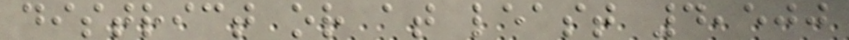district or at least 4,500
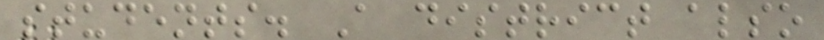students. A district also
